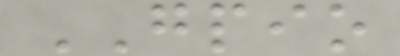GPIO
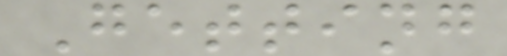Getting
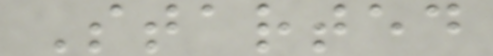Started
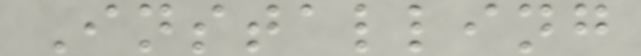Installing
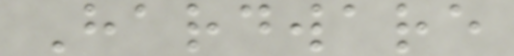Hardware
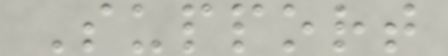Support
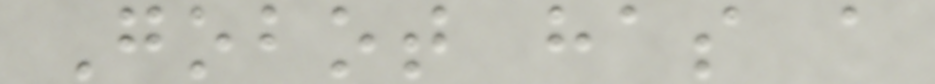Gobot has a
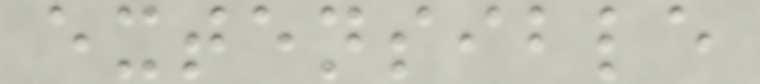extensible
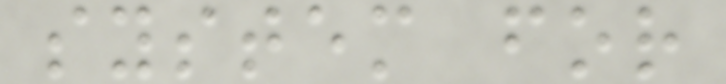system for
